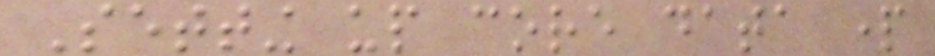Setting up core data part
